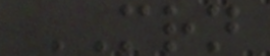MRN
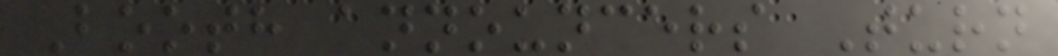Booth announcers Turn
